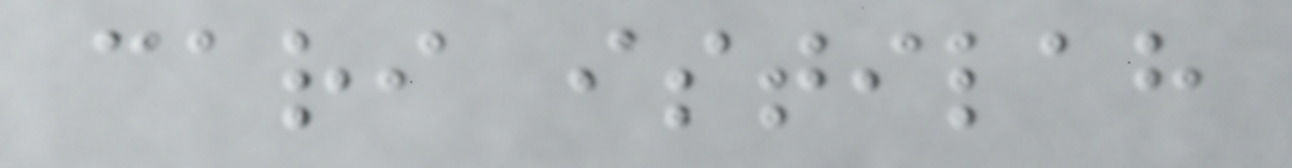cari istilah
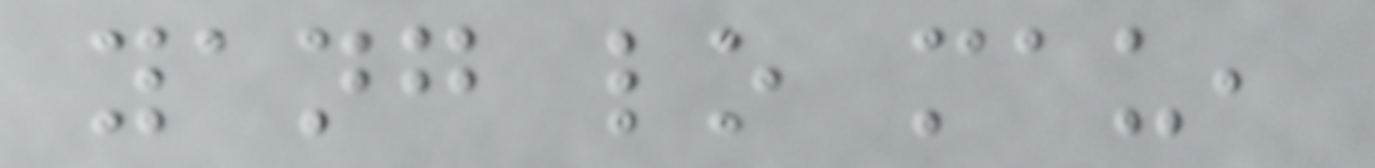yang lo mau,
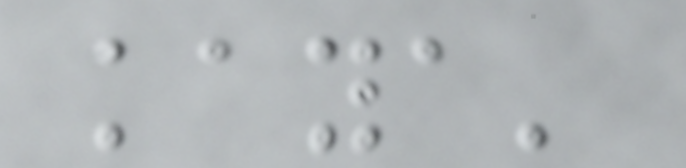kaya'
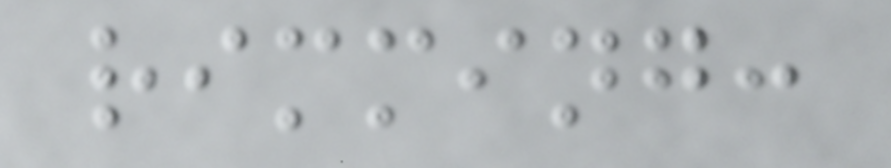rimming:
